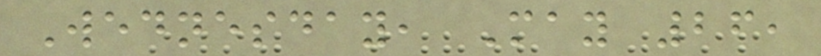Wednesday, May 26,
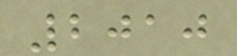2010
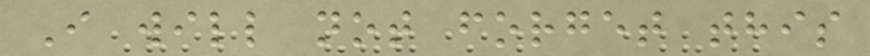I will not forget this
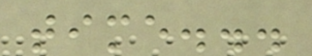time...
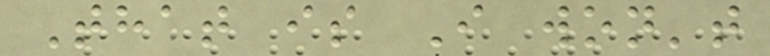That is I won't
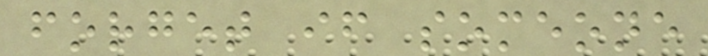forget if someone
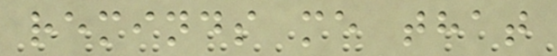reminds me that
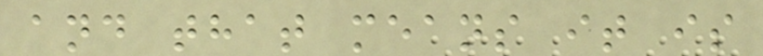and that means it is
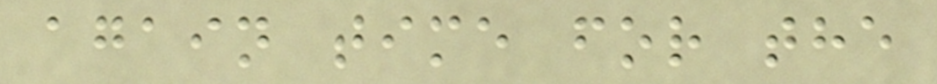again time for the
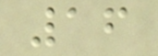16
